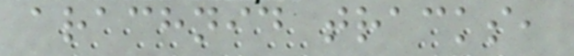arachnid tracks,
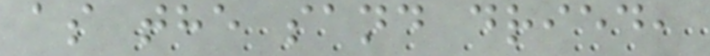as the sand dried,
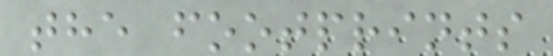the footprints
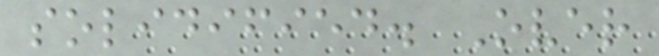solidified. Over
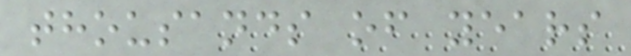thousands of years
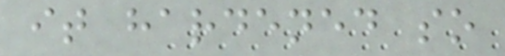it hardened so
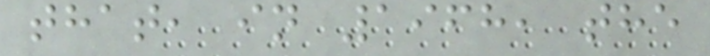that, in 1968, the
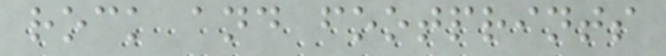rock and footprints
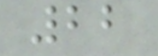22
